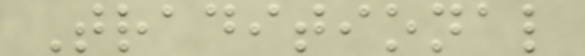Traditional
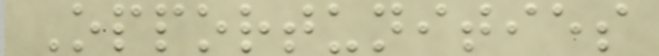Opportunities
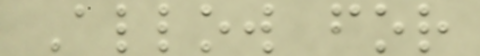Allow for
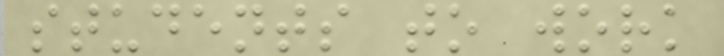students to work
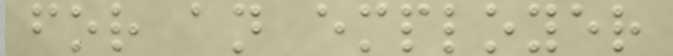for an employer
